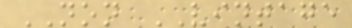NON VINTAGE
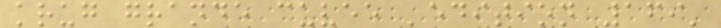krug grande cuvee 'edition 169'
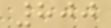800
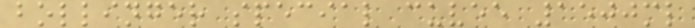bollinger special cuvee 1500ml
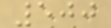500
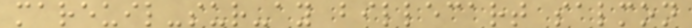mareuil-sur-ay billecart salmon
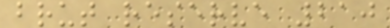brut reserve 210
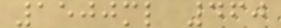1500ml 460
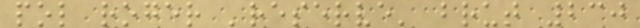pol roger 'reserve' brut 230
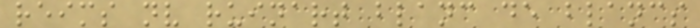reims nv ruinart blanc de blancs
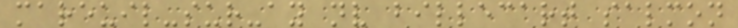mareuil-sur-ay nv billecart salmon
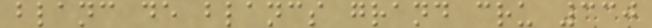blanc de blancs grand cru 330
